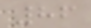86
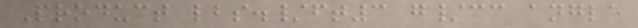Product lbs./ft3 g/cc angle
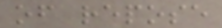of repose
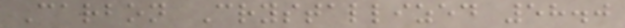Carbon Crystallized 58.0
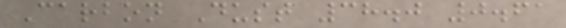Carbon Dust 38.0 0.61
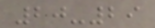20-29
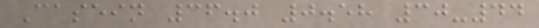Casein 36.0 0.58 30-44
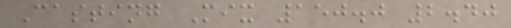Casting Mix 150.0 2.40
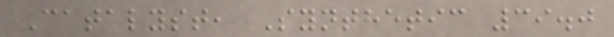Catalyst, Synthetic 39.0
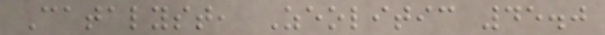Catalyst, Zeolitic 45.0
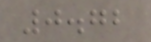0.72
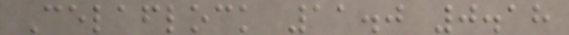Celaflock 11.0 0.18
